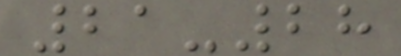21-28
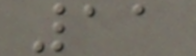11
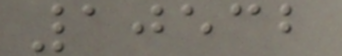10532
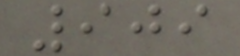909
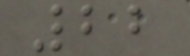22
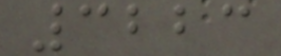3223
